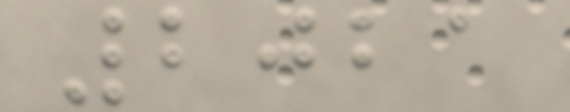2021
